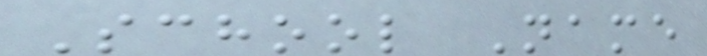School Name
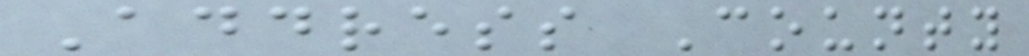Address County
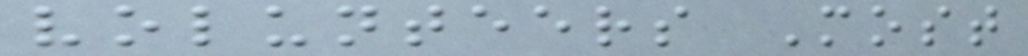volunteers Most
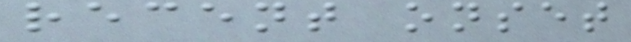recent onset
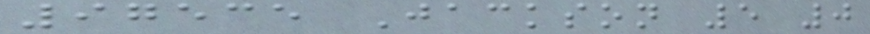97535 Jackson 5 0
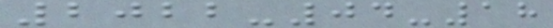2022-04-18
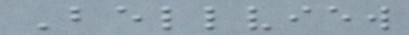Bellview
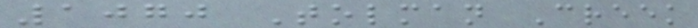1070 Tolman Creek
